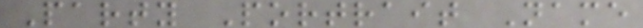Party Portrait Name
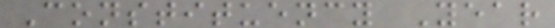Constituency Year
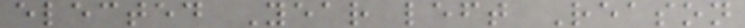elected Year left Reason
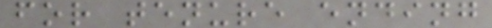for tenure ending
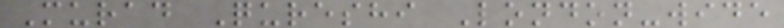Murad Qureshi London-wide
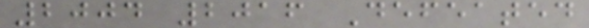2004 2016 Defeated
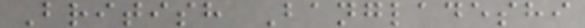British Bangladeshi
